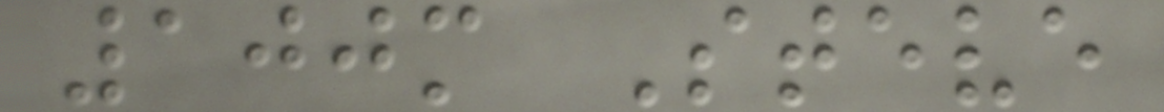100m Steve
